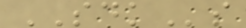SDKs
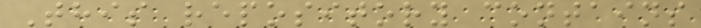This repository contains
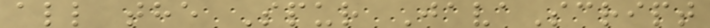all the Spur JavaScript
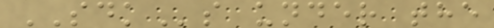SDKs under the
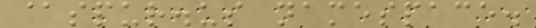@spur.us namespace.
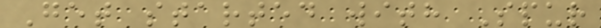Get started with Spur
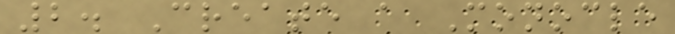2. Create a Monocle
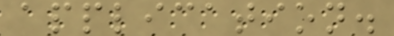application.
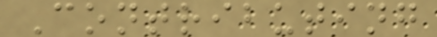Contributing
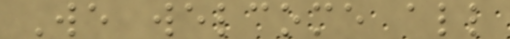We welcome all
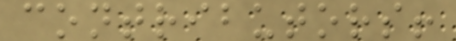contributors!
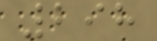298
